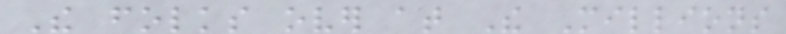The folks over at The Millions
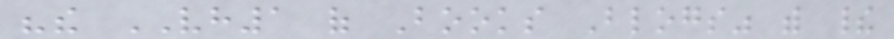"the VH1 of Books Blogs" with their
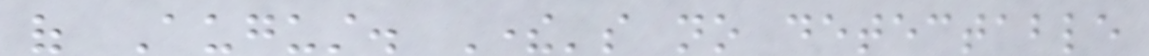of August. There's no detectable
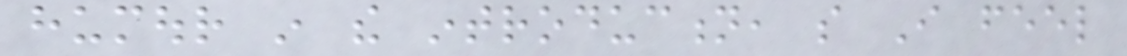humour in the introduction, so I feel
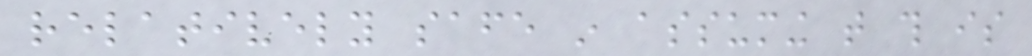relatively safe in assuming that this is
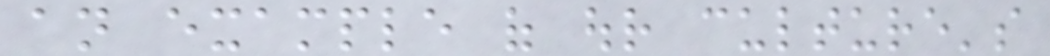an example of our culture's
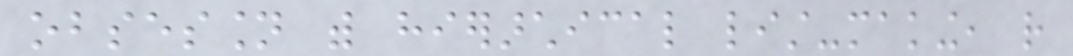obsession with hierarchical list-making, rather
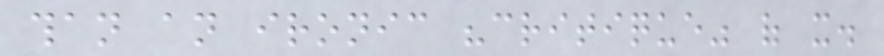than an ironic "critique" of it.
